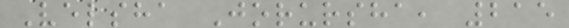Velsha Jorursha, 215
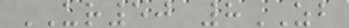UR50 8ZB
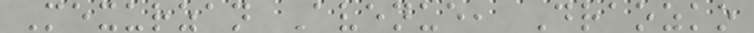Mexurzan Avenue, Draozko
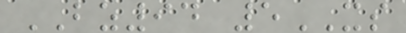BZ94 5XS
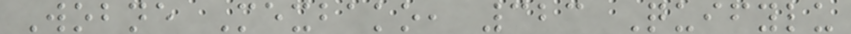Wobne Mexbako, 323 Quifylu
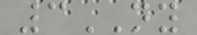3NY
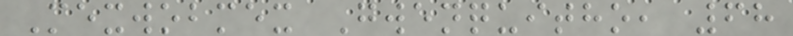Mexwobmex Gwenquitho, 68
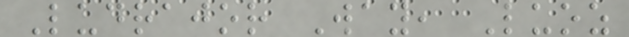Ludrajor Way, Luoz
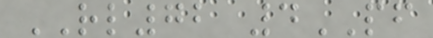RL72 4PF
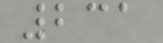231
